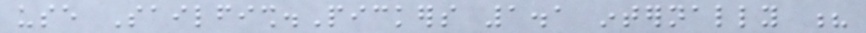use Sailfish.Pickers 1.1 internally ?
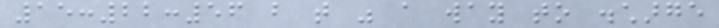15:22:56 but that was a way to discharge
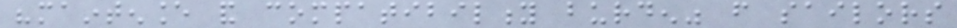"maintenance and compatibility burden" from sailors
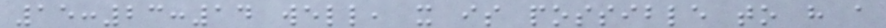15:23:14 well, it is possible to have a
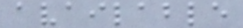available
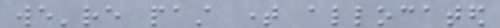we're past time allocated
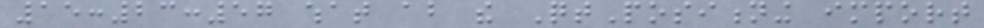15:23:57 what about the QtPositioning import
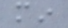min
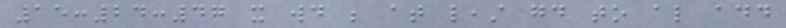15:24:47 it would be at least good to also add
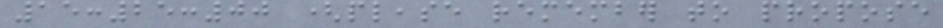15:25:00 (please remember to propose
